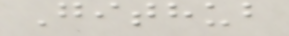Github
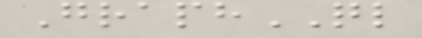GraphQL
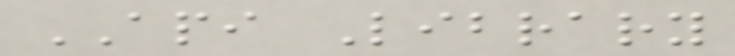API Library
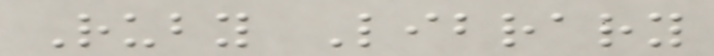Ruby Library
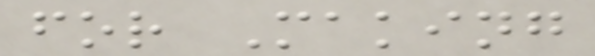for Making
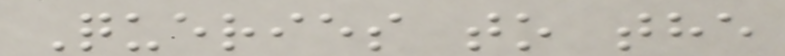Queries to the
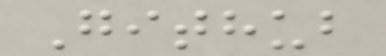Github
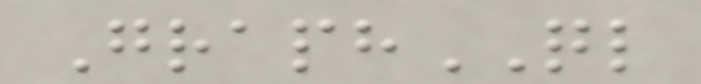GraphQL
